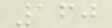160
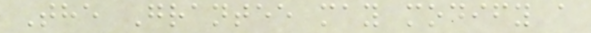The Grantee may modify a
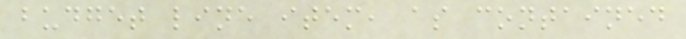budget line item, as contained
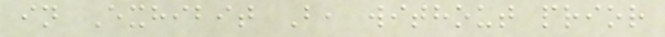in Exhibit B, without prior
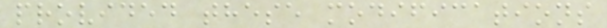provided these modifications
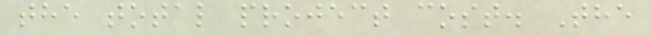the total project cost. The
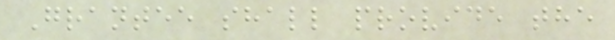Grantee shall provide the
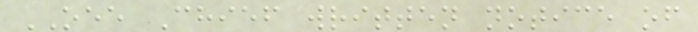OEE Chief written notice of
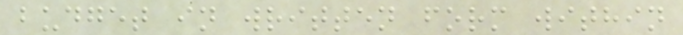budget in written form within
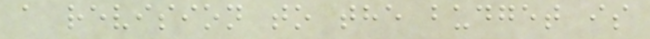a revision to the budget is
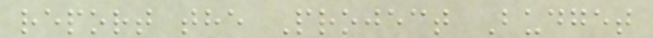report the Project Budget
